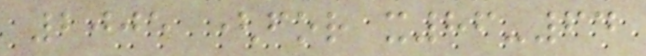2005 (for x86-64
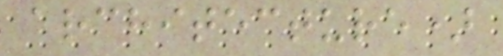architecture)
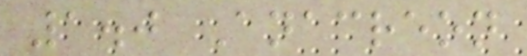1.0 Anacreon
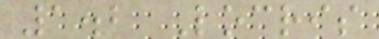1.2 Locris
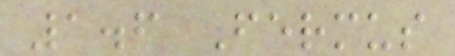1.6 Fermus
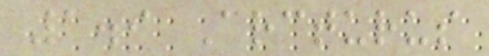1.9 Arcturus
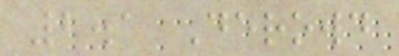2.1 Derowd
